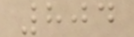804
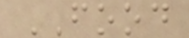FOOD
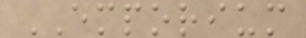EMPORIUM
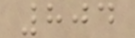804
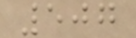507
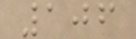106
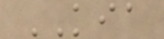KIA
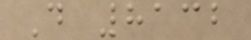D 8132
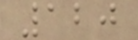120
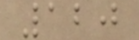120
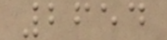2654
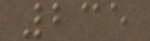235
